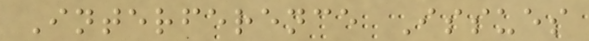Interference Issues
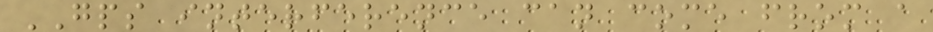GPS interference can come from a
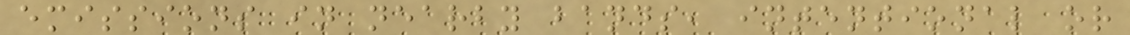emissions in nearby bands, intentional or
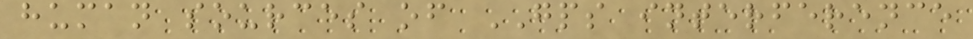human sources of GPS interference
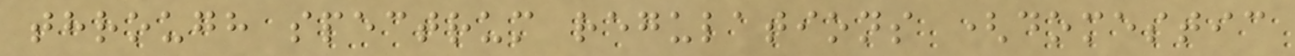through spectrum regulations (domestic
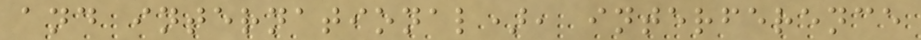and international), interference
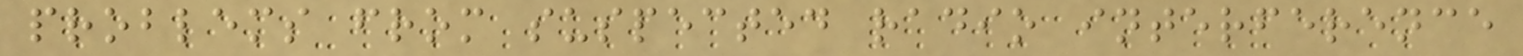problems from suspected radio interference
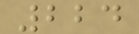224
